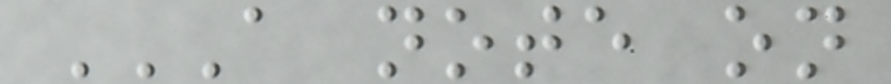A NOTE ON
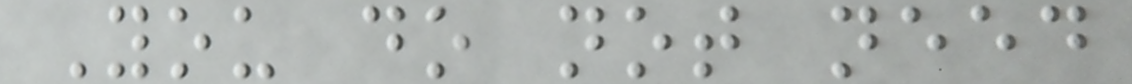You do not need
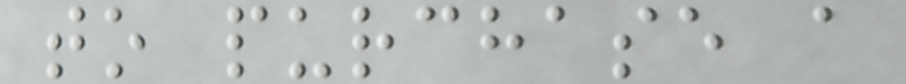to purchase a
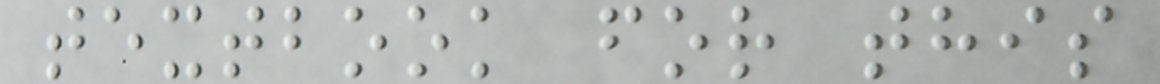textbook for this
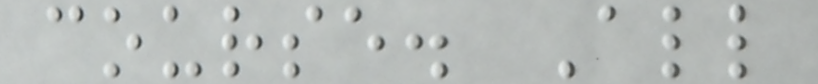course. All
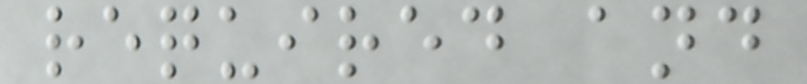required and
